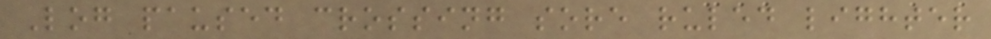Log paused crossing sore ruled lighter
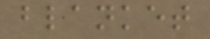blanket
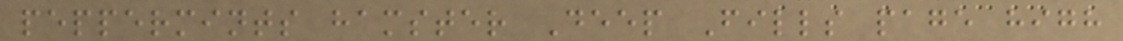peppermints hamster Deep Fills page high
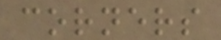corners
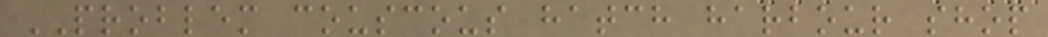PROBLEM couscous hatch harbour shop
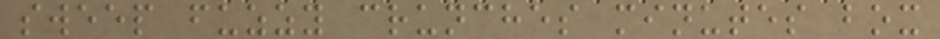sweep fuzzy crunches minutes box
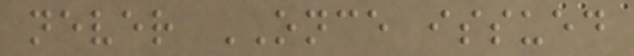never ONCE issued
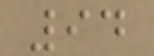94
